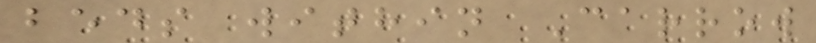beds within Carrow
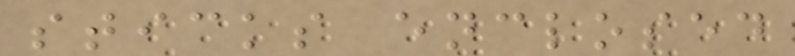sticks enclosed
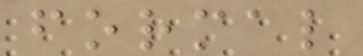formal
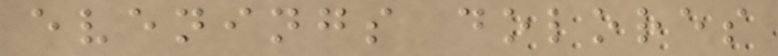evenings dolores
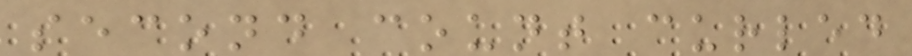second count curled
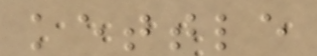kettle
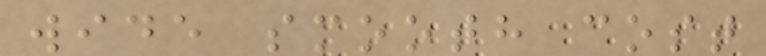wide smooth cost
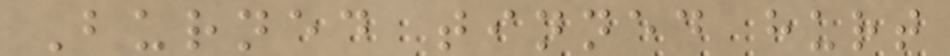Burned tinned hurt
